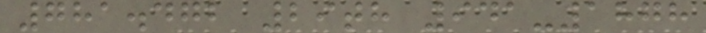781.472 29th 941-1878
